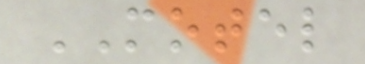MOTEL
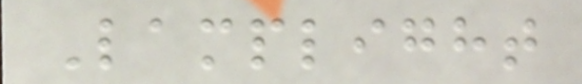Lamplight
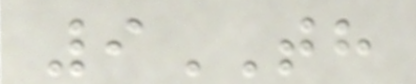9TH
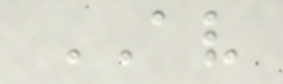AV
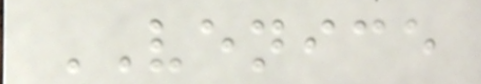VENICE
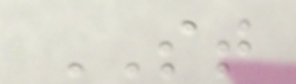ST
